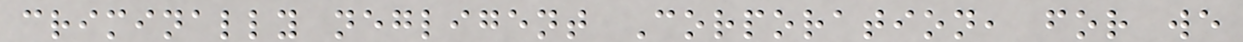criminally negligent Corporation, for we
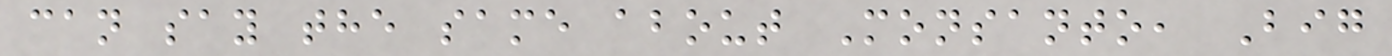can say the same about Monsanto, Big
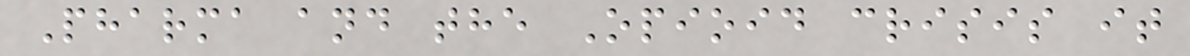Pharma and the Opioid crisis it
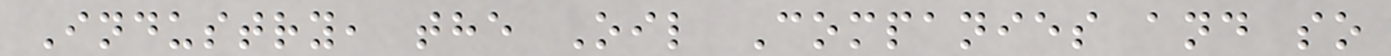Industry, the Oil Companies and so
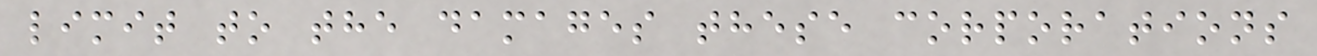limit to the damages these corporations
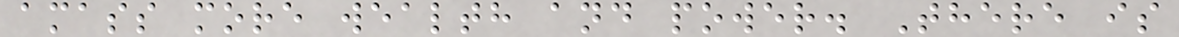amass more wealth and power. There is
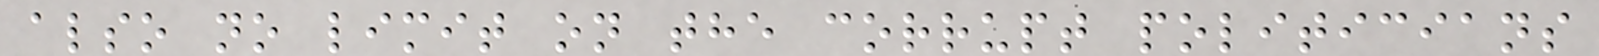also no limit on the corrupt politicians
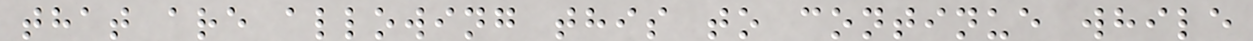that are allowing this to continue while
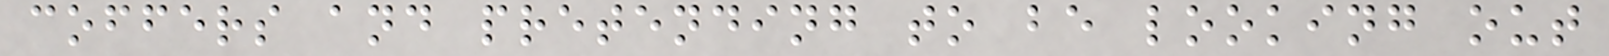coffers and pretending to be looking out
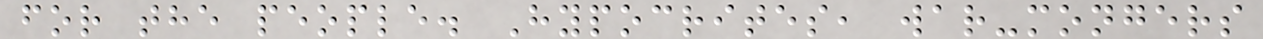for the people. Hypocrites, war-mongers
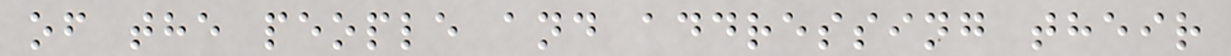of the people and addressing their
